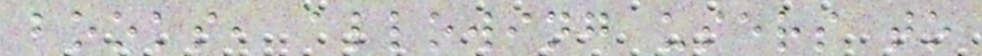books, allowing users to
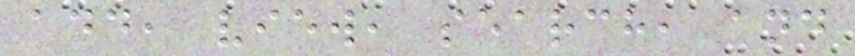add, view, search, and
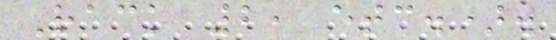Rack 2, etc.).
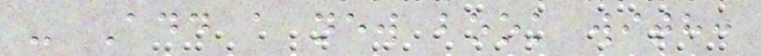- Add a new book with:
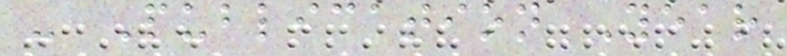- Publication Year
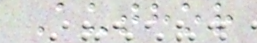Author
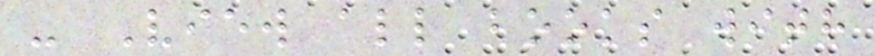- View all books with
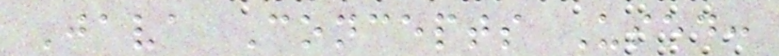Java Concepts Used:
